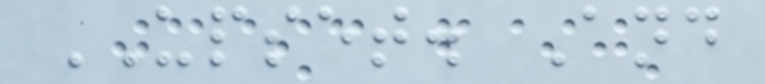UPSET. And
